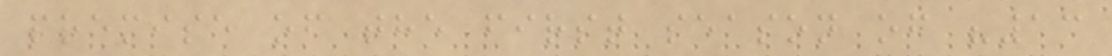premise of the first season of "13
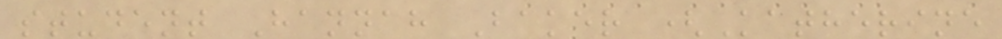student Hannah Baker (Katherine
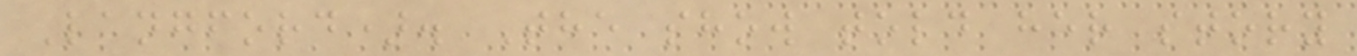Langford). The show told her story
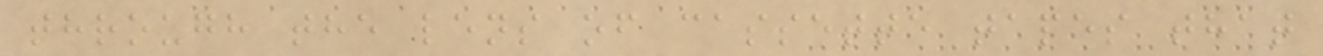through the lens of cassette tapes that
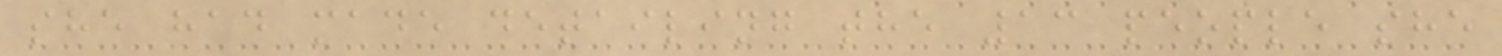she had made detailing the 13 people she
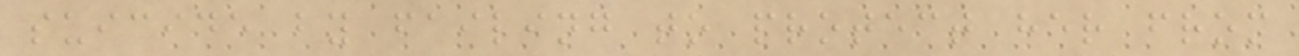suicide by failing to protect her from
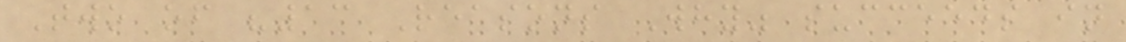Two of "13 Reasons Why" succeeds in
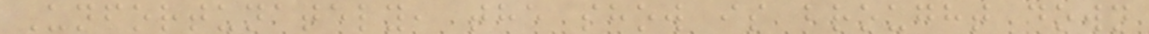Unfortunately, the show is brought down
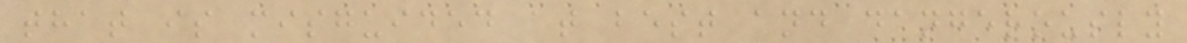that is misguided at best and dangerously
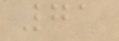71
